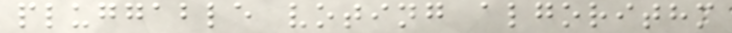pluggable voting algorithm
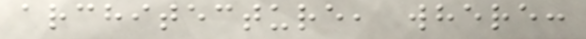architecture, where:
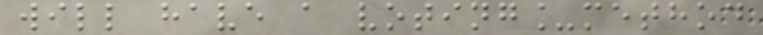will have a voting_method
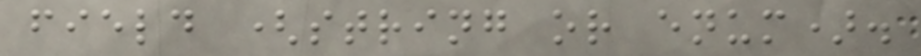field (string or enum).
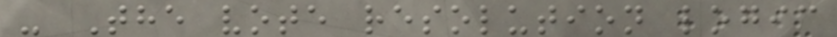- The vote resolution logic
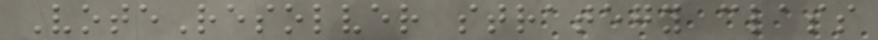VoteResolver strategy class
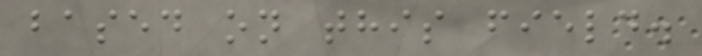based on this field.
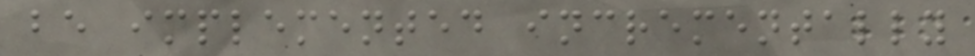be implemented incrementally
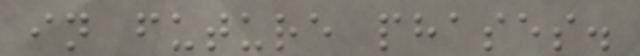in future phases.
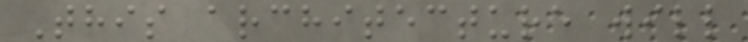This architecture will
